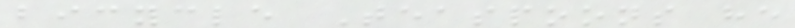bicycle Teaspoons he
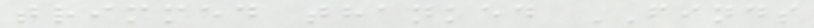trimmed thanked FINDS
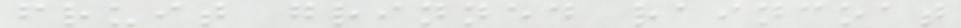fruit grinned raincoat
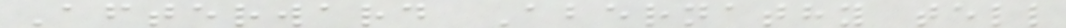Afterward Abernathy tell
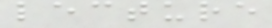lecture
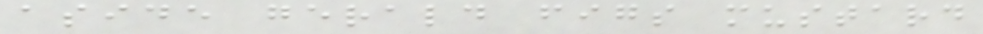aside gerald figs mustard
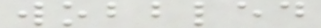wobbled
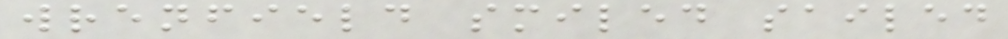wrenfield smiled sailed
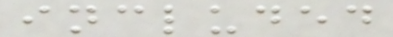included
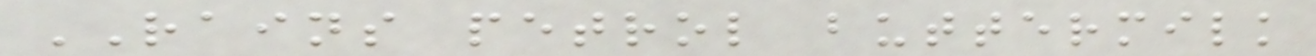RAINS petrol buttermilk
